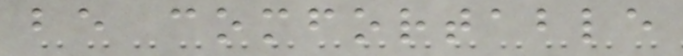be comfortable
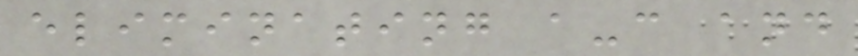eliminating a-c and
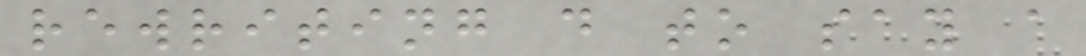rewriting d to say a
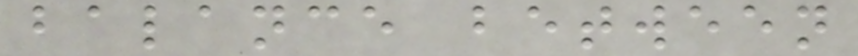balance between
